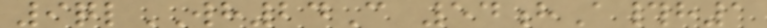9qlWH24C 54hA#h1
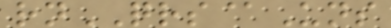rnQRS@Uns
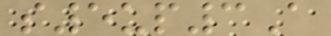s5up3A
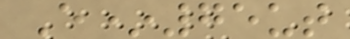E*75ut
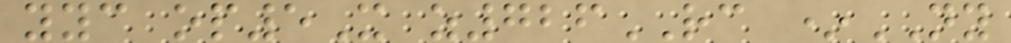yyc op5X z726RC *NY
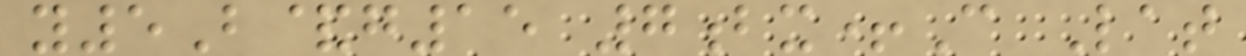y5B&g15 7bx+C Lat
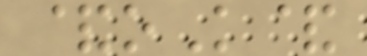&oK&
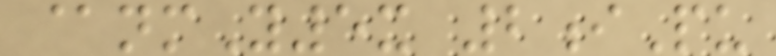@nmY5x 2iPu
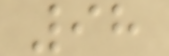98
